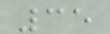35
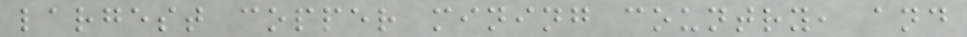largest copper mining country, and
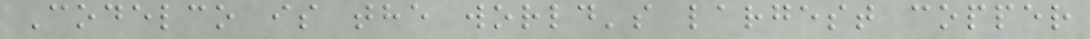Codelco is the world's largest copper
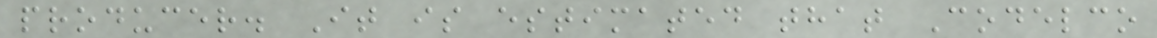producer. It is estimated that Codelco
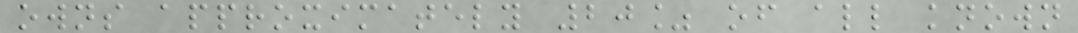owns approximately 20% of all known
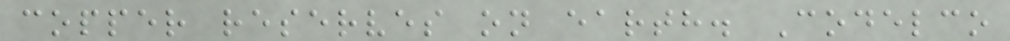copper reserves on earth. Codelco
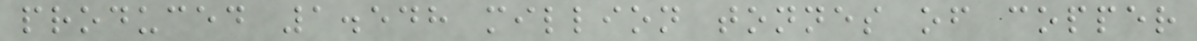produced 1.548 million tonnes of copper
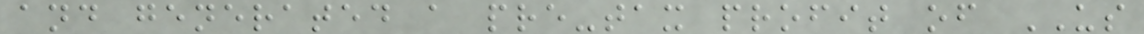and generated a pre-tax profit of US
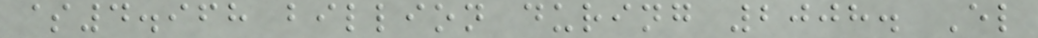$4.968 billion during 2008. El
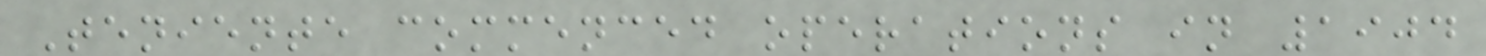Teniente commenced operations in 1904
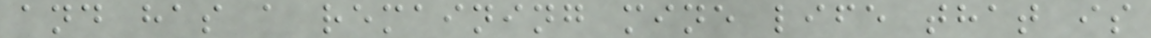and has a remaining mine life that is
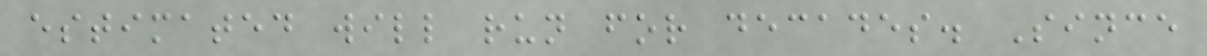estimated will run for decades. Since
